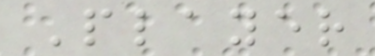Player
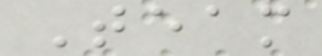Team
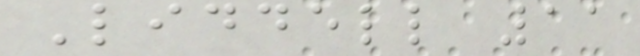Liddell 11
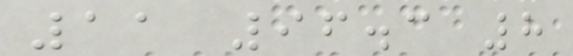11 96.3 8
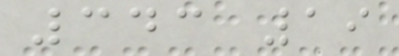343 19
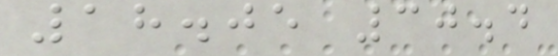18.05 30.4
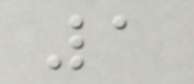1
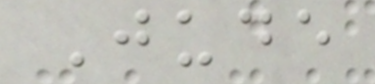Jude
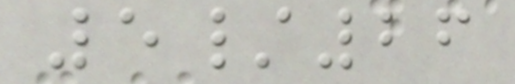5/26
